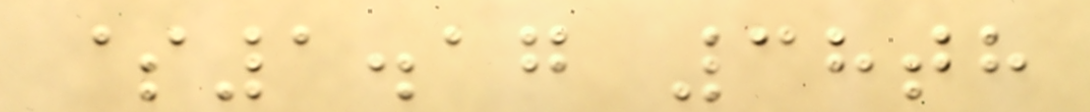$1.17 38th
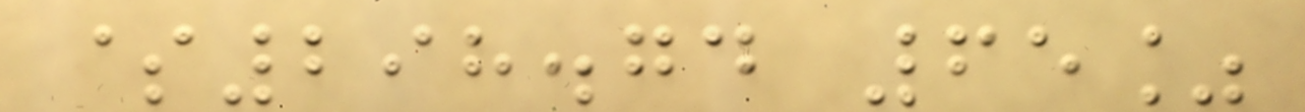$298.74 65%
